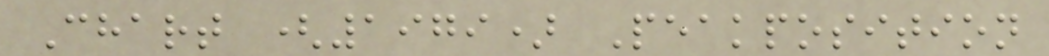Chart (1979) Peakposition
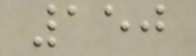150
